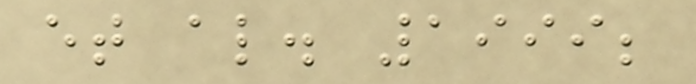et al. 1999;
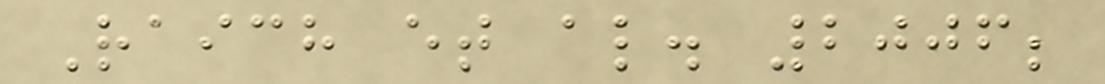Raich et al. 2006;
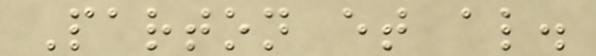Parton et al.
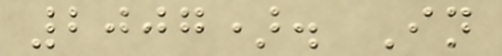2007). In
